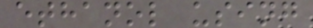ethanol using
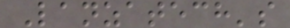Lanzatech's
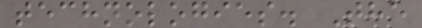technologies. The
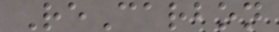ReCarbon
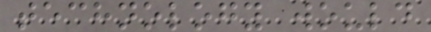technology would
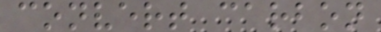convert carbon
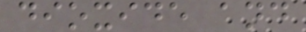dioxide and
